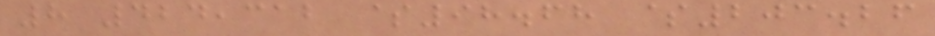8 424,312 $98.68 $203.26
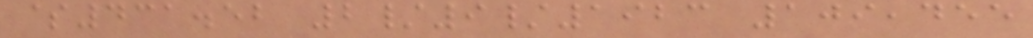$431.52 2/9/1923 109,455
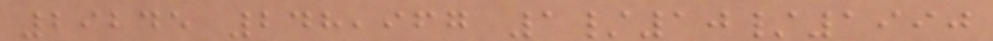29245 248,967 1/10/1990
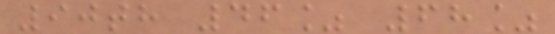90th 46% 68%
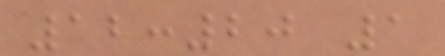12:20 1
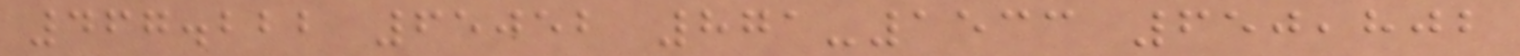467.222 65052 871-1533 650,802
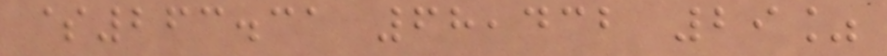$263.31 68,432 29%
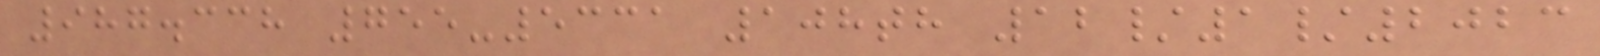987.338 755-5331 108th 12/1/2023
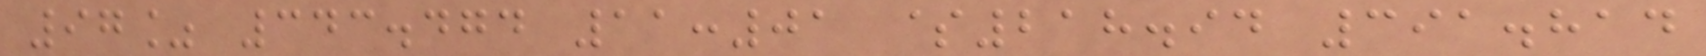97% 343.474 11:01 $218.94 391.814
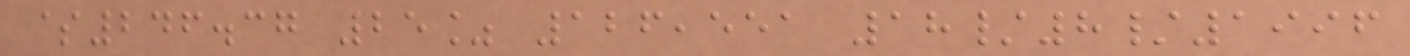$246.37 25% 126,551 18/8/1996
